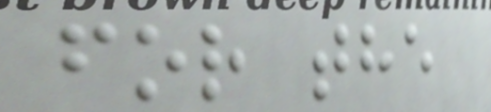for the
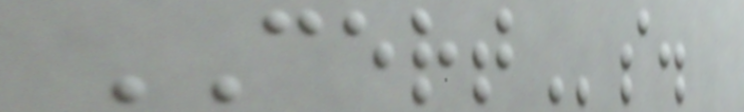CERTs.
